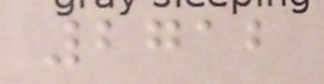2712
